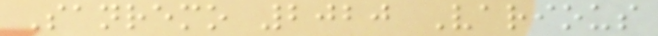Sanremo 2020 Various
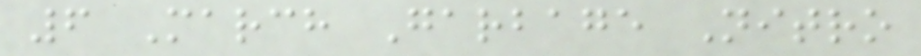6 March Garbage Nitro
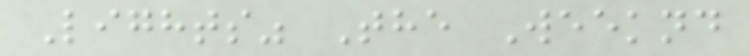Lights" The Weeknd
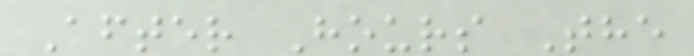After Hours The
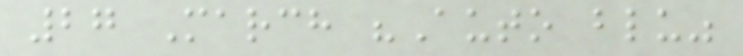27 March "Auto blu"
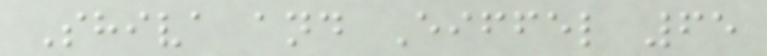Shiva and Eiffel 65
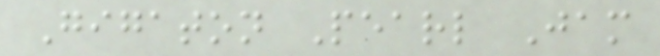Gigaton Pearl Jam
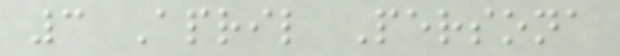3 April Persona
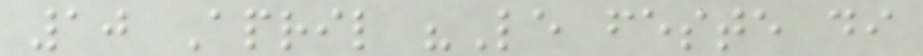10 April "Le feste di
